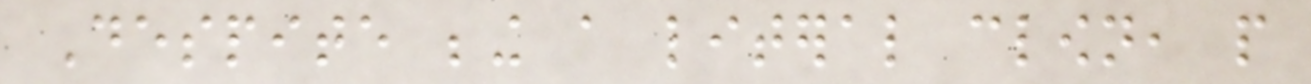Despite being a literal clown, people
